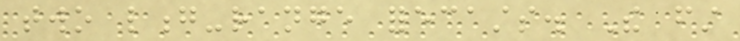two long-range forecasts. The first
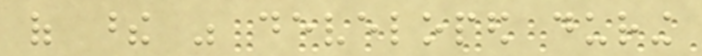of these was developed during
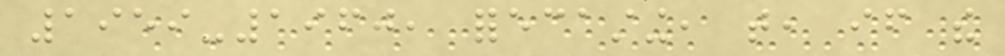1959-1960, forecasting, that, if the
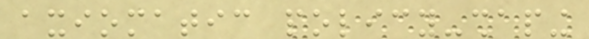axiomatic policy-shaping
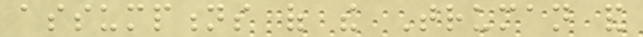assumptions of the Truman and
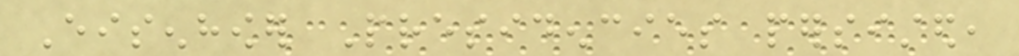Eisenhower Presidencies persisted,
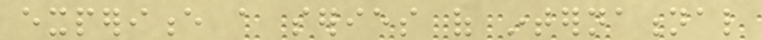experience a series of international
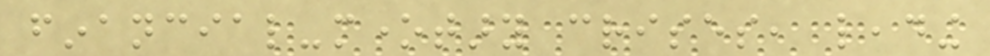financial-monetary crises, leading
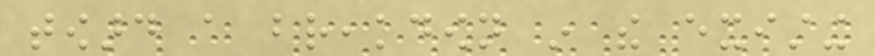toward a breakdown in the existing
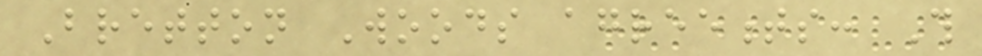Bretton Woods agreements: This
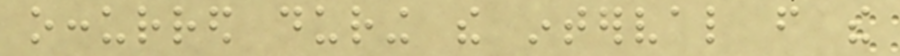occurred during the interval from the
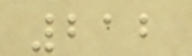212
